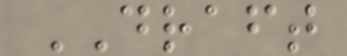DRAFT
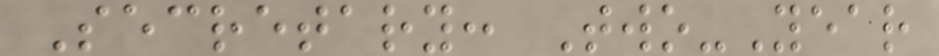Secretary: Two-Year
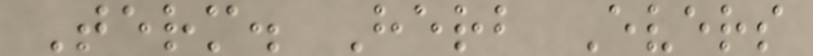Term. Herb Evers
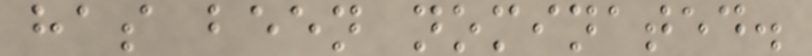has been nominated.
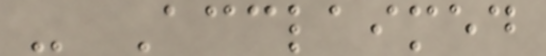- Acclaimed
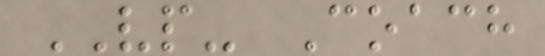VP- Coach
